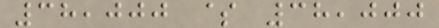38,000 $ 38,000
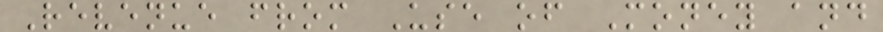Revenue from Use of Money and
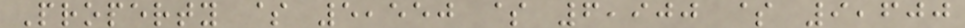Property $ 5,550 $ 6,900 $ 9,600
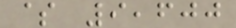$ 9,600
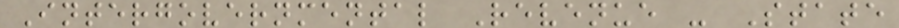Intergovernmental Revenue - State
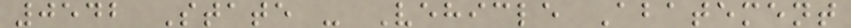0542 State - Vehicle Abatement
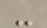-
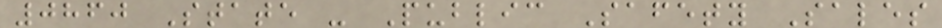0860 State - Public Safety Sales
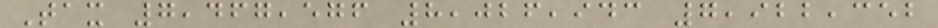Tax 7,467,576 8,026,943 7,922,352
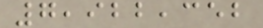7,922,352
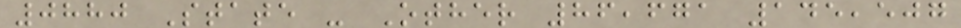0880 State - Other 86,671 145,507
